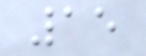15
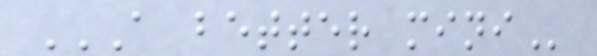A BETTER MINI
